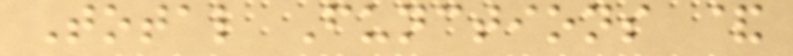Total Functions &
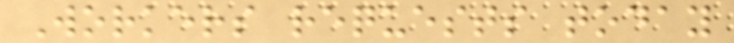Workers requests today
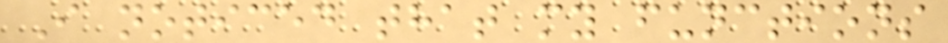I noticed that my functions
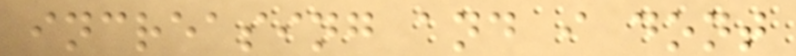increasing and i dont
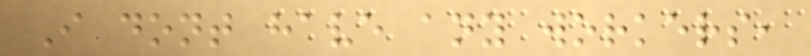I dont have any workers,
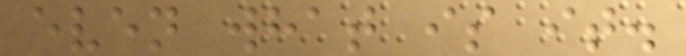even what is it.
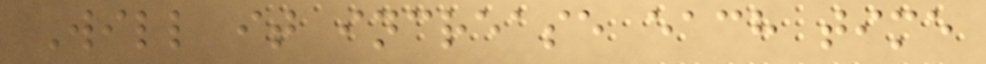Will it increase each time
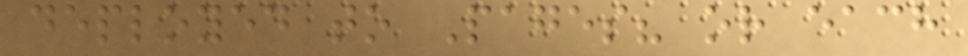deployed to Pages? or each
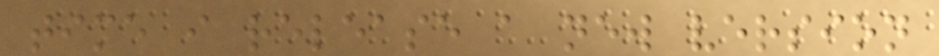time i release a new version
